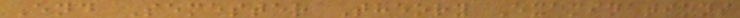End Semester Theory Examinations
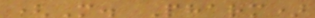(M. Pharm)
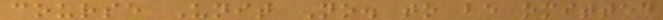course Unit No. to be omitted
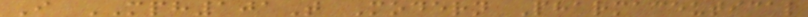I MPH101T Modern Pharmaceutical
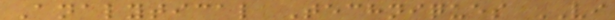Analytical Techniques VI
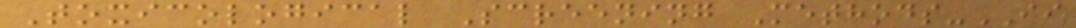Toxicological Screening Methods-II
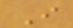I
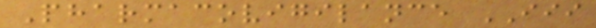Pharmacovigilance III
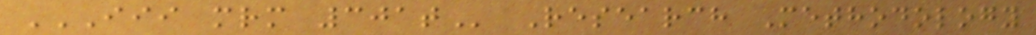III MRM 301T Research Methodology
